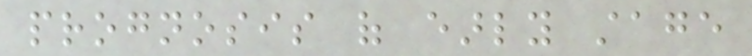prognosis of early stage
